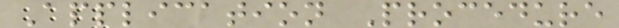Application Procedure
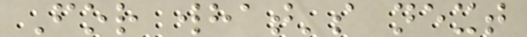For what's next
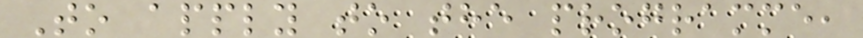To apply to the programme,
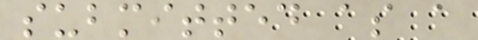submitted as a
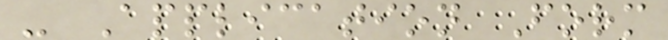- Application Form
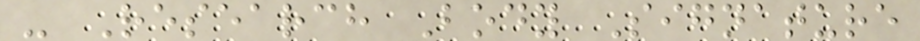- Research Body Signature
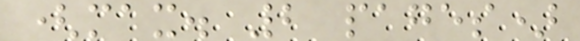(max. 2 pages)
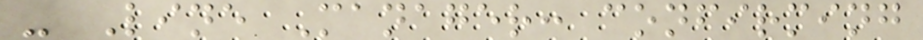- Line Manager: confirming
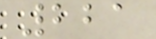221
